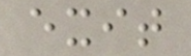exit
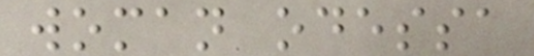woman odessa
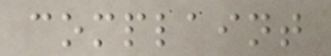complaint
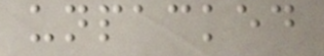unpacked
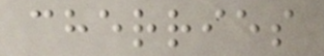cherries
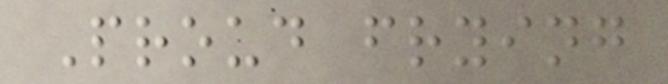Proud frying
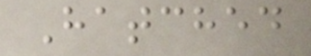Hatched
